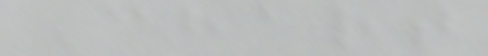Chart
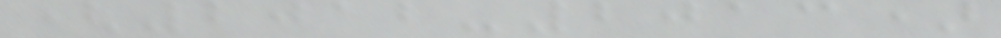(2012-2013)
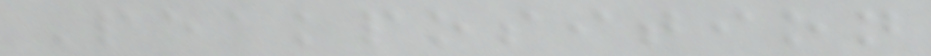Peakposition
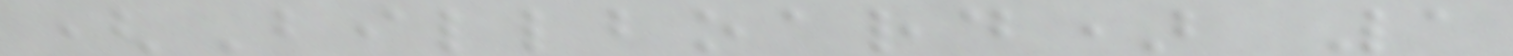(Billboard) 1
